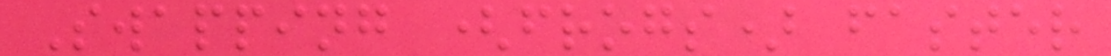Swapping (frogs) faster
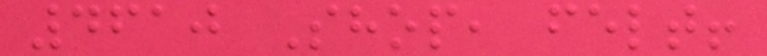4610 Shop, felt!
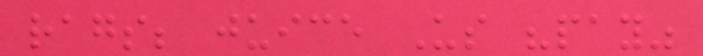rags; juice Us "pay"
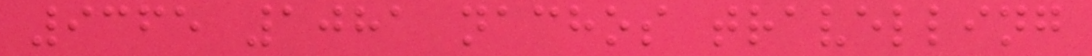9365 1081 nachos travelling
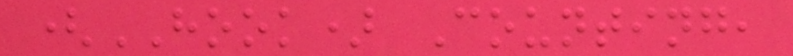(HOOK) Counting,
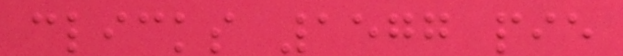clicks 1577 pie
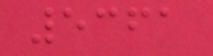5361
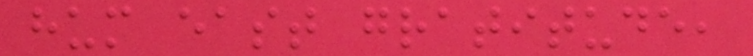hum east gratitude,
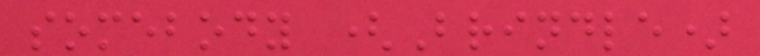somebody (Brindle)
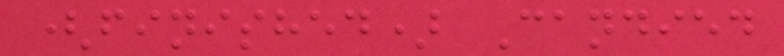(finished) Candied
